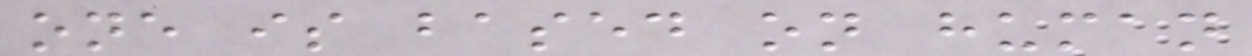one is based on human
